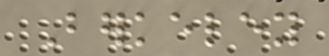Berkeley
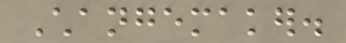Changemaker.
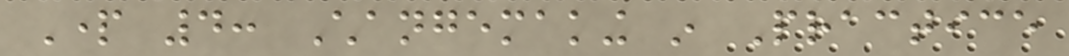Part 4: Changemaking in Practice
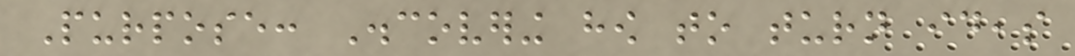Purpose: Discovering how to turn ideas
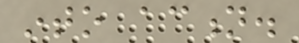into action.
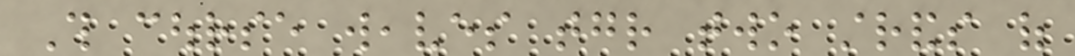This course weaves together two strands of
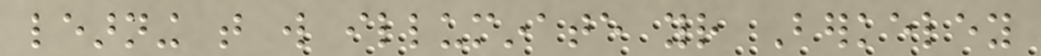learning that will illuminate your Berkeley
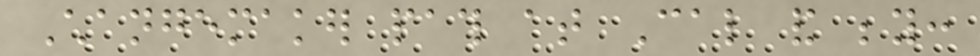Changemaker path at Cal and beyond:
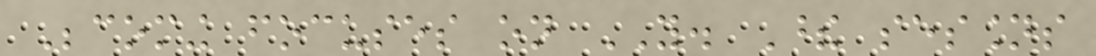Becoming focuses on YOU. These sessions
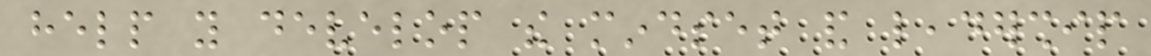help you develop the mindset and leadership
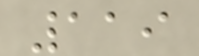119
